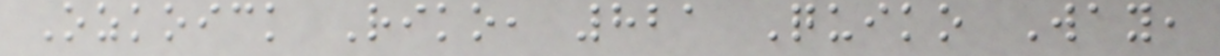Ozkoick Riko, 821 Quiko Way,
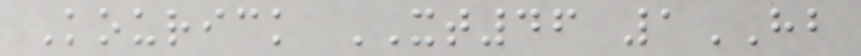Kourick XT46 1HB
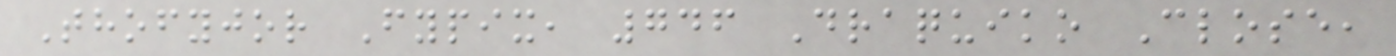Thofyjor Fypix, 746 Draquiko Close,
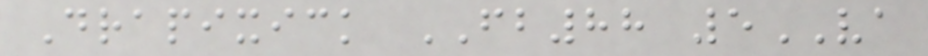Drapixick FB88 5VA
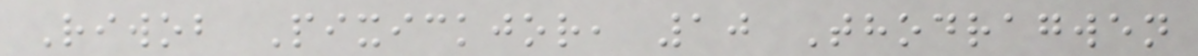Riwob Pixickjor, 10 Thodragwen
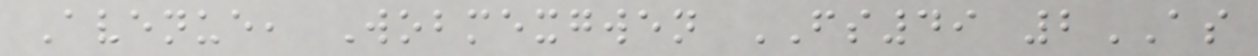Avenue, Wobmexgwen FS49 2AS
